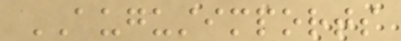AUGUSTIMPORTS
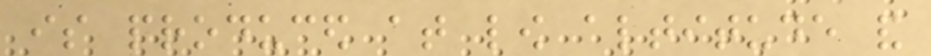is produced at low altitude and
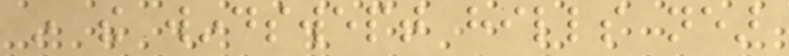in the windswept hills near
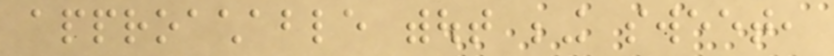approachable without being sweet,
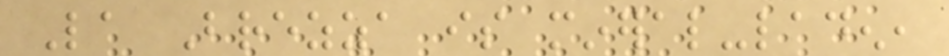La Brezza is mineral-laden,
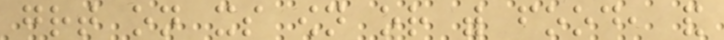great on its own or with food, and
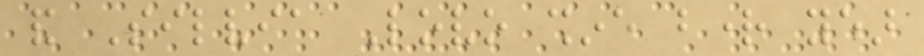and Silvia Lovo shine bright year
